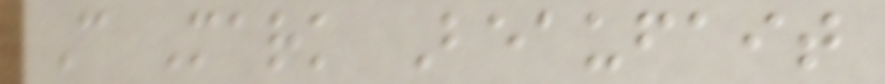C Mark Beaufait
